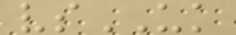vsUK
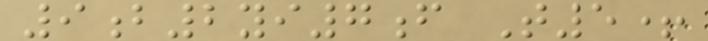9b2yi7f T5+
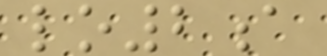lo2a
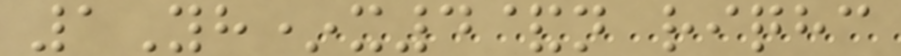1Yh*x4&n riqhc
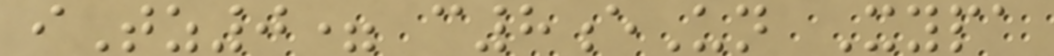iTz0= c8eUn Xypa
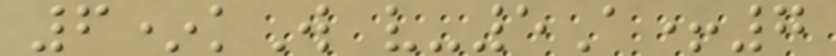6*kW v-5A+7
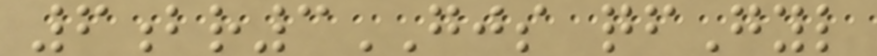6br3GJS qfGyl
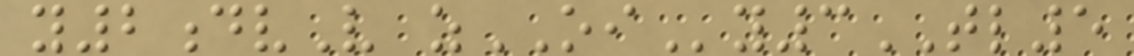y2dvV zOIy3TL5
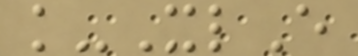k-XlE
